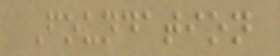Foundation
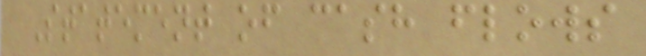Statement of cash flows
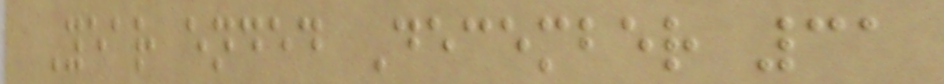Year ended December 31
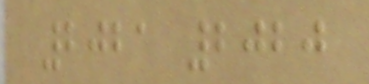2021 2020
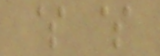$ $
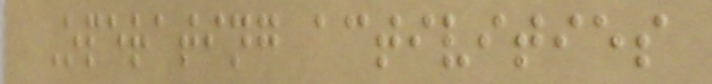Operating activities
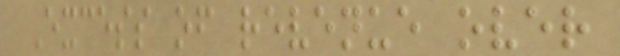Excess of revenue over
